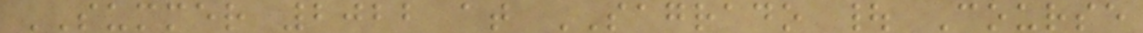SUMMER 2022 at SAGRADO | Course
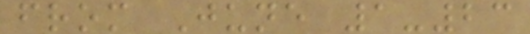from June 1-23
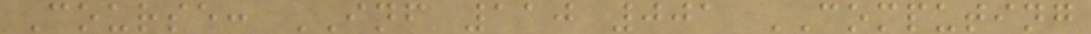Course: INF 110 001 COMPUTING
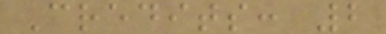Credits: 2
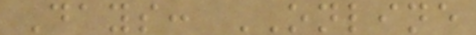Days: ONLINE
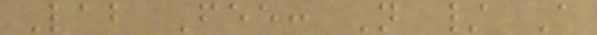Lab Fee: N / A
